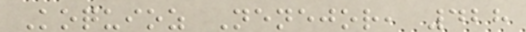Koquioz Nenejor, 428
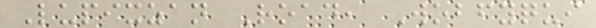Lupixzan Road, Wobfyqui
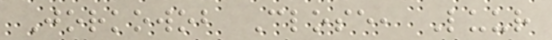Jorkowob Close, Luur
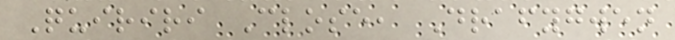Quiriri Close, Drafygwen
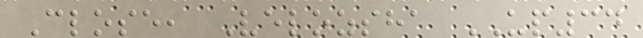Close, Velozsha UP34
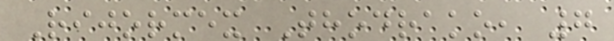Rijormex Thodrako, 7
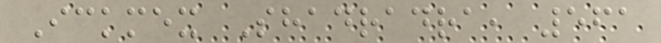Ickmex Shadradra, 561
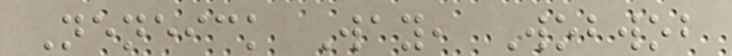Neneick Way, Wobwob
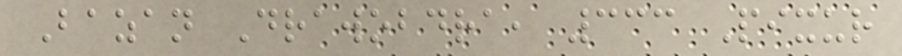Bazan Drawobdra, 333 Pixur
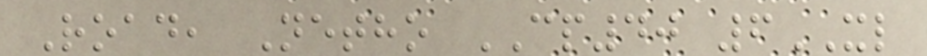Road, Netho CP40 6XL
